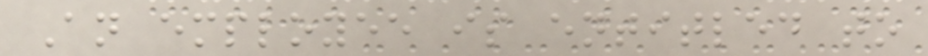An employee is entitled to
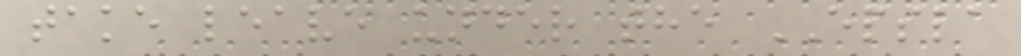take leave under the EPSLA
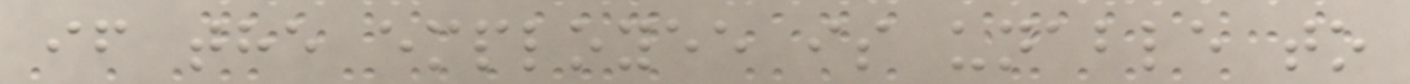if the employee is unable to
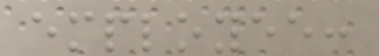employee:
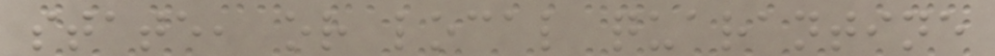state, or local quarantine
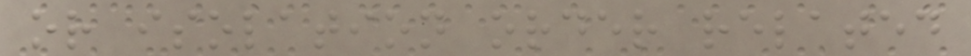or isolation order related
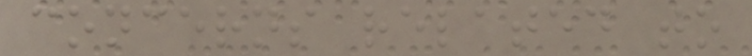concerns related to
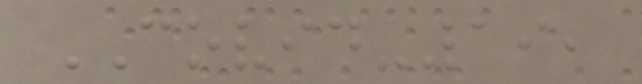COVID-19,
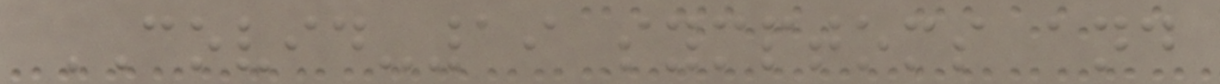COVID-19 symptoms and
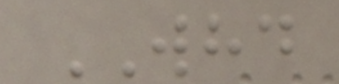WHD
